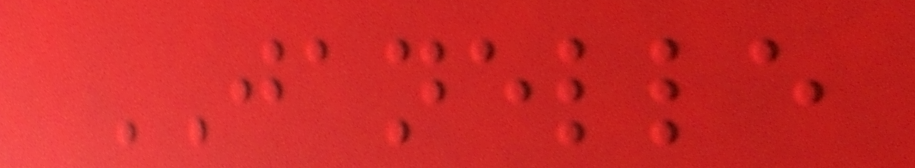JANELLE
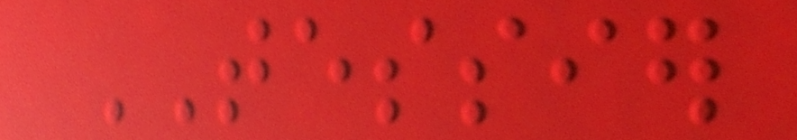TESSIER
